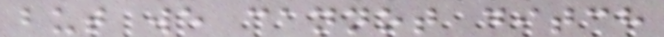but we cannot ditch
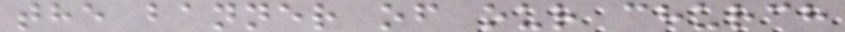the banner of our church
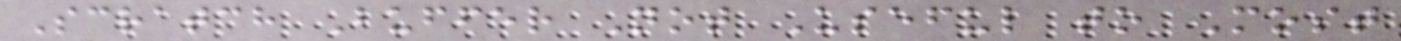Scratch Buffer Not Useful to Most
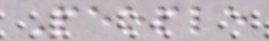People
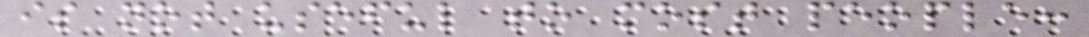is not useful to most people:
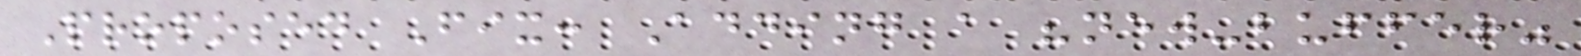Proposed Fix: Adding a "new-buffer"
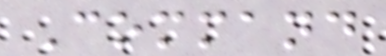Command
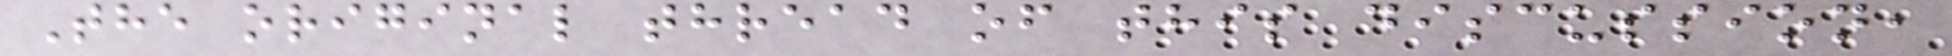The original thread of this discussion,
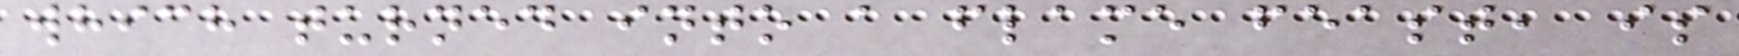which turned into a flame feast, is
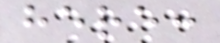here:
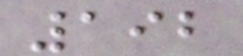192
